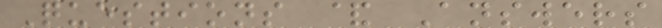Questions & Answers
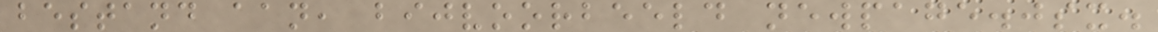bestand aan, bijvoorbeeld newpage.jsx.
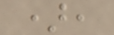),
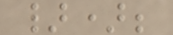});
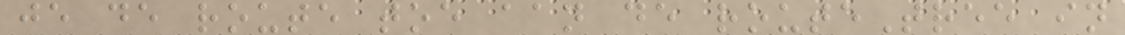je de route toe aan de routeTree in
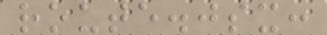route.jsx:
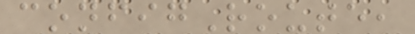configRoute,
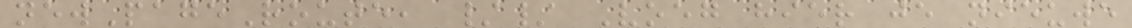newPageRoute, // Voeg hier je nieuwe
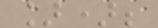]);
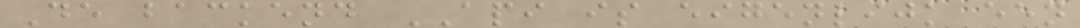De backend API is eigenlijk een
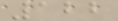122
